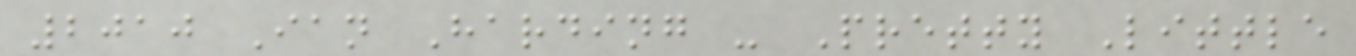2010 Ian Harding - Pretty Little
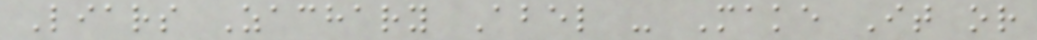Liars Zachary Abel - Make It or
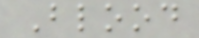Blood
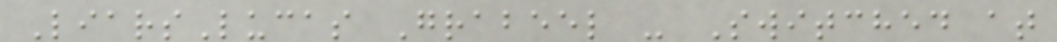LiarsLucas Grabeel - Switched at
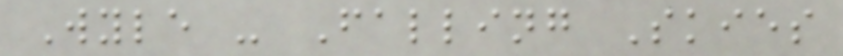Wyle - Falling Skies
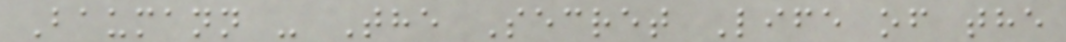Baumann - The Secret Life of the
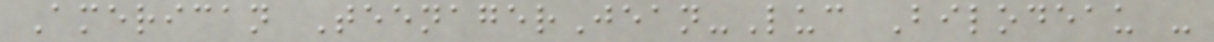American TeenagerJean-Luc Bilodeau -
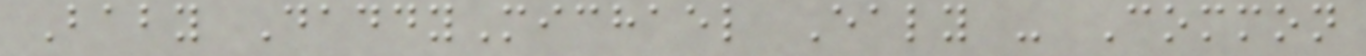Baby DaddyMichael Ealy - Common
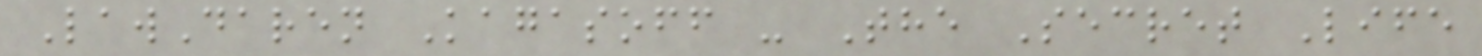LawDaren Kagasoff - The Secret Life
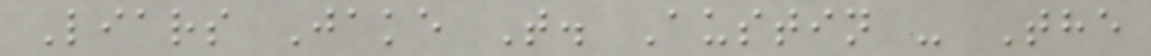Liars Jake T. Austin - The
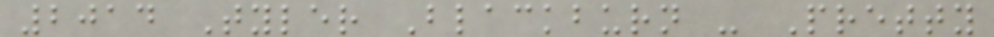2014 Tyler Blackburn - Pretty
